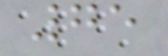75
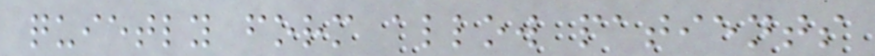quietly form allow patients
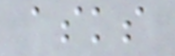asks
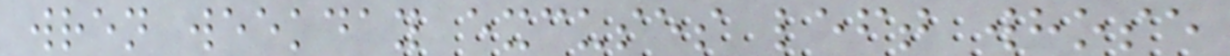wren weekday excuses left whose
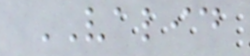VALID
